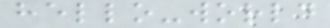hello-world
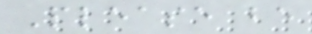Please be
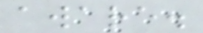aware.
